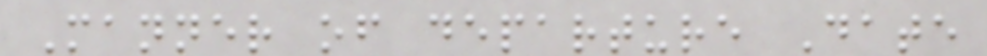Manner of departure Date
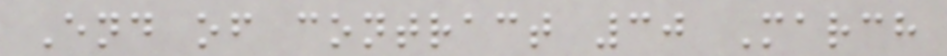End of contract 30 March
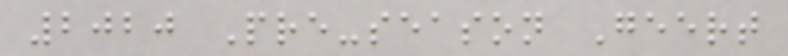2020 Pre-season Geert
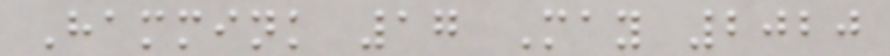Hammink 17 May 2020
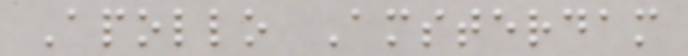Apollo Amsterdam
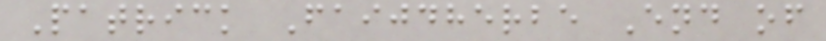Patrick Faijdherbe End of
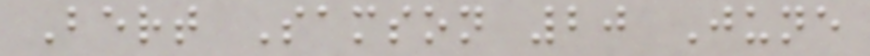Bert Samson 20 June
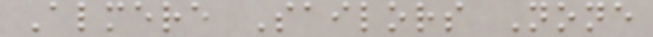Almere Sailors None
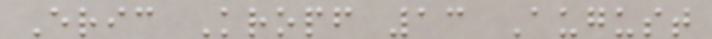Eric Kropf 13 August
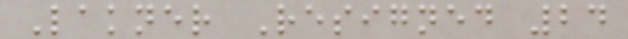Lakner Resigned 24
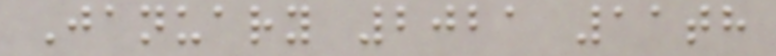January 2021 11th
